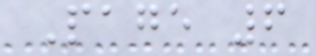Page 6
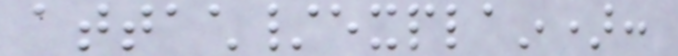attach/explain):
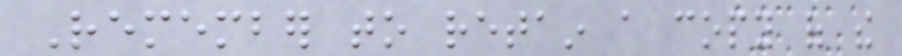Remember to retain a copy of the
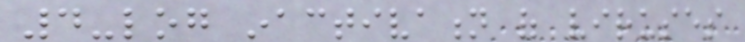4-log inactivation of viruses
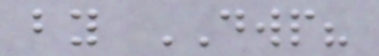by DWP?
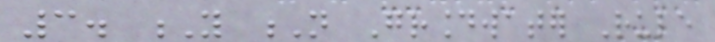3. Y N Groundwater Rule
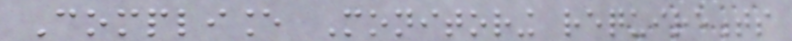Compliance Monitoring requirements
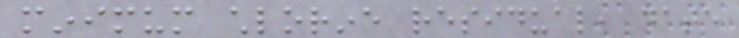minimum chlorine residual, date
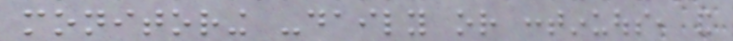monitoring -daily or continuous, and
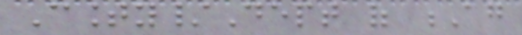County/Dept of Ag
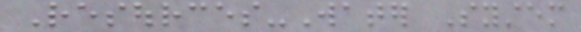Resources-Water System
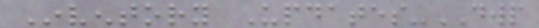Inventory Updates-DWP
